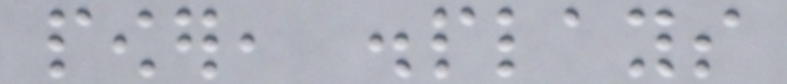power, displays
